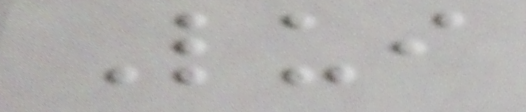Lui
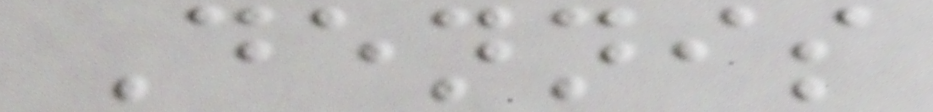Dennis
